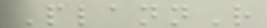PlannR
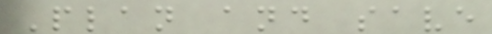Plan and save
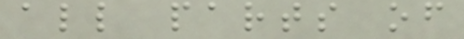all parts of
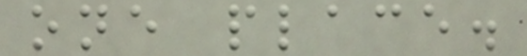one place.
